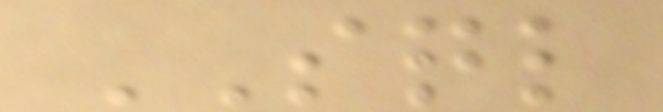SQL
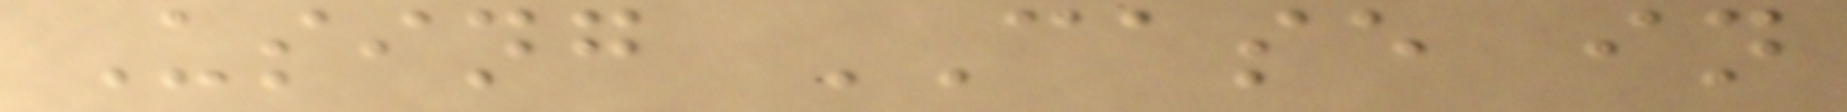Using CASE in
